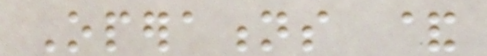Operations &
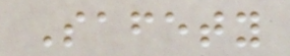Safety
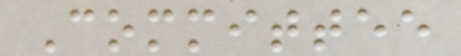Committee
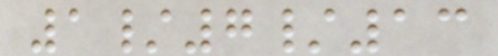1/7/13
